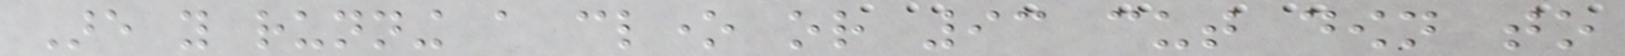Are you running a clone or 93 cut down to
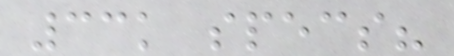33k specs?
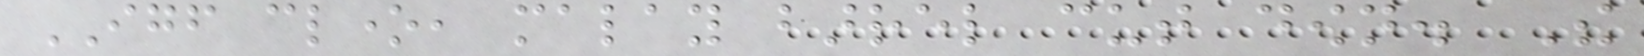IGF clone, malay barrel cut down. The
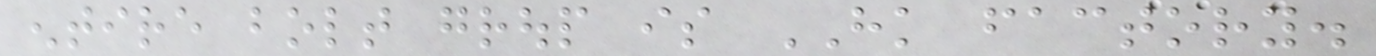entire bolt group is HK factory.
